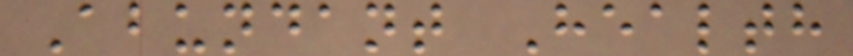Abundant Health
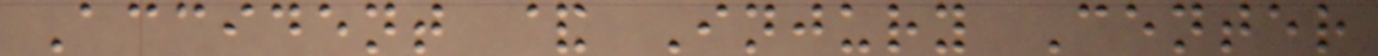Accident & Injury Center
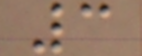3
